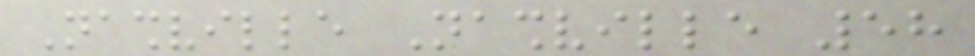Nashville Nashville 58
